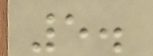5.
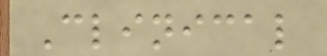Clinical
